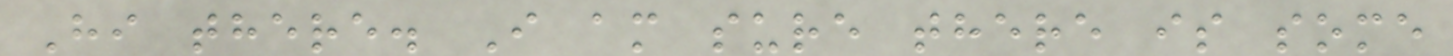Hi there. I am sure there is some
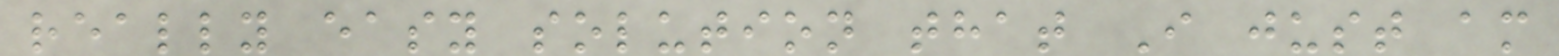really easy solution that I just am
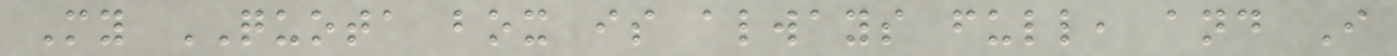My QUOTA box is always full, and I
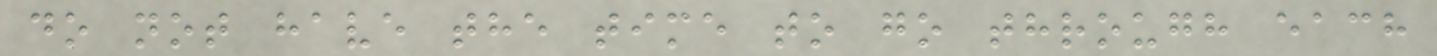do not have the time to go through each
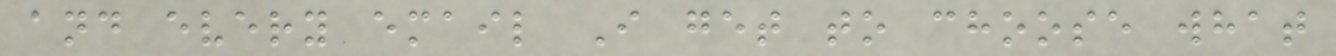and every email I get to choose what
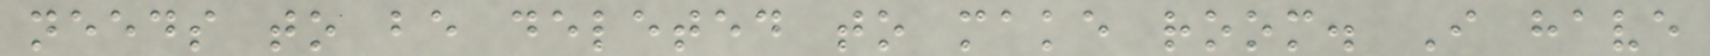needs to be deleted to make room. I have
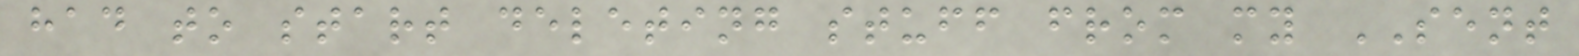had to start deleting stuff from my SENT
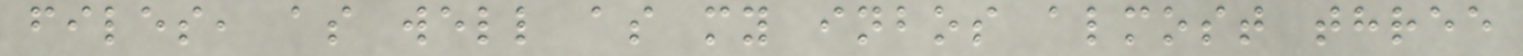files, as well as my inbos almost three
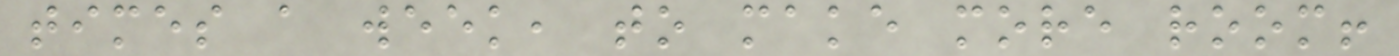times a week, to make more room!
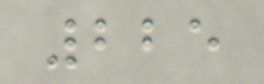225
